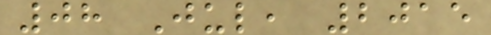08 Jul, 2015
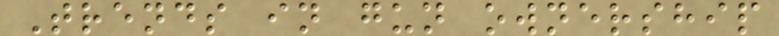Trends in gun ownership
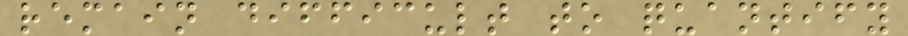remain difficult to quantify
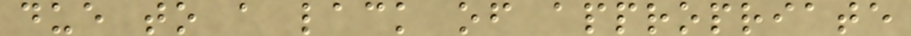due to a lack of appropriate
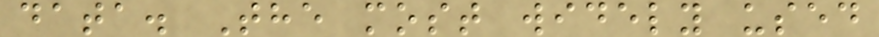data. The most widely used
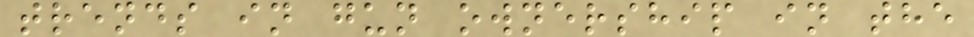trends in gun ownership in the
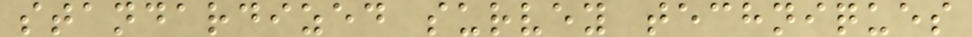standardized survey techniques
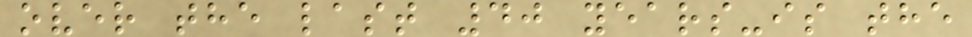over the last 40 years-is the
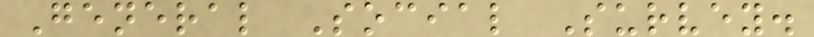General Social Survey.
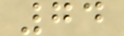74
